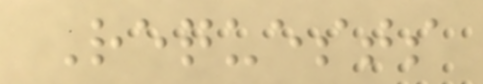Requests
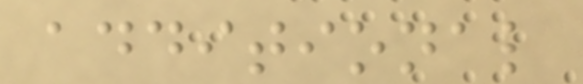additional
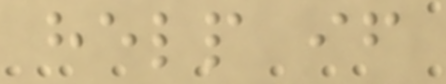help if
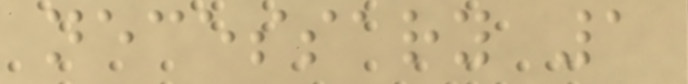necessary 1
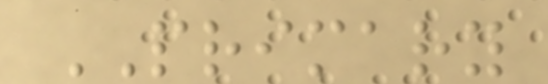PRIMARY
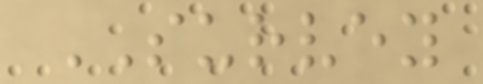SURVEY
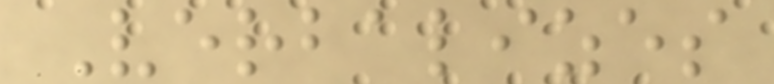Verbalizes
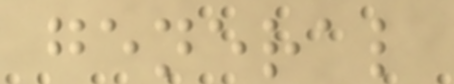general
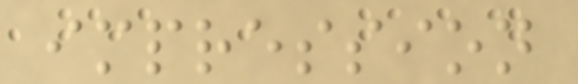impression
